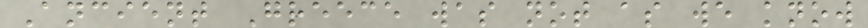Ancient Greece was not as we know
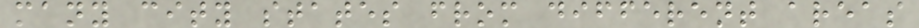many city states from different areas
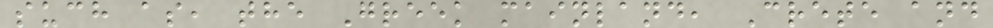such as, the Greek mainland, Crete and
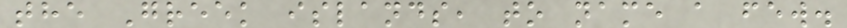the Greek islands, to name a few.
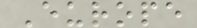Europe
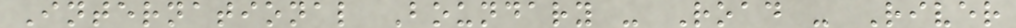International Boundary - Road - River
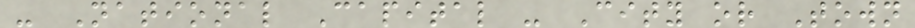- National Capital - City or Town
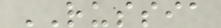RUSSIA
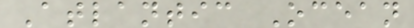Atlantic Ocean
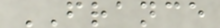FRANCE
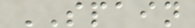SPAIN
